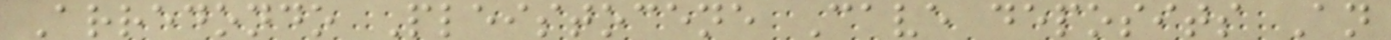Arredondo Pleistocene Cave deposits An
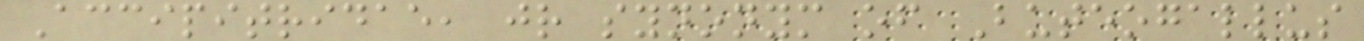Accipitridae, jr synonym of Buteogallus
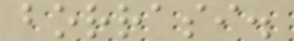borrasi.
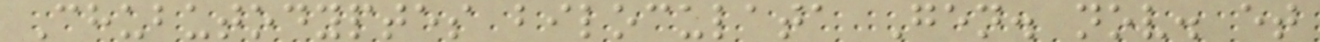Chubutodyptes biloculata Gen. nov. et
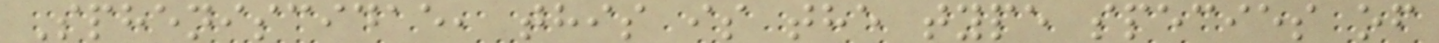Spheniscidae, this is the type species of
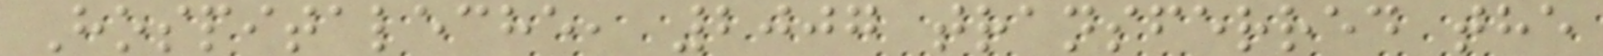Hospitaleche, 2007 transferred the
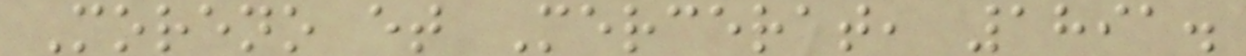Moreno et Mercerat, 1891.
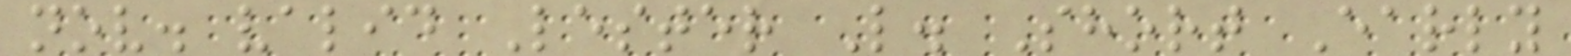nov. valid Lester L. Short Early
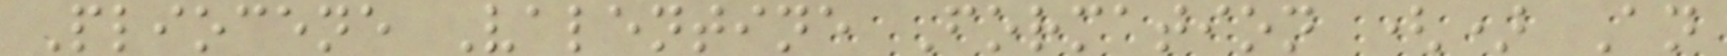Pliocene Valentine Formation () An
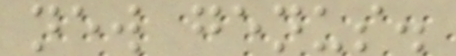new genus.
